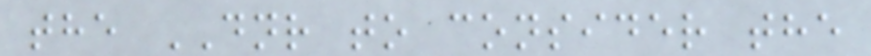the DNR to consider the
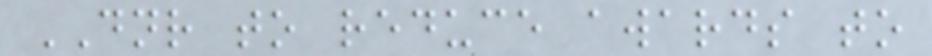DNR to reduce awards to
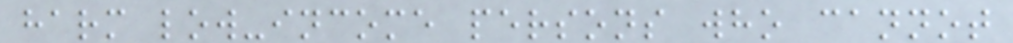harm low-income persons who cannot
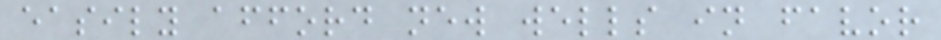easily afford new wells in favor
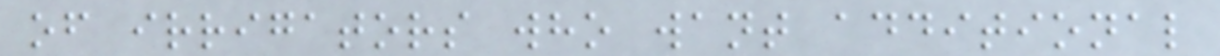of irrigators who want additional
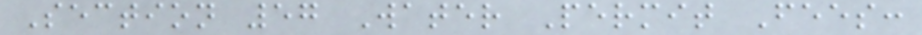Section 57 Water Permit Fees:
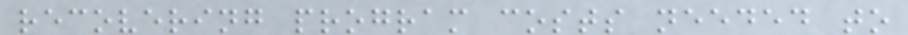recovering program costs needed to
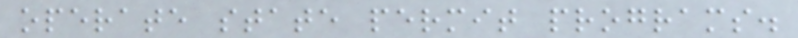operate state permit programs.
